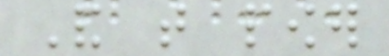And that power
